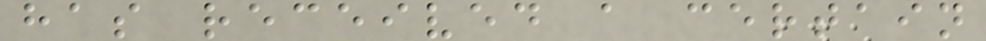has received a certain
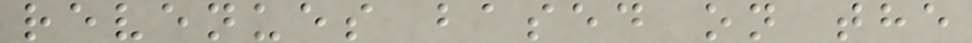revenues based on the
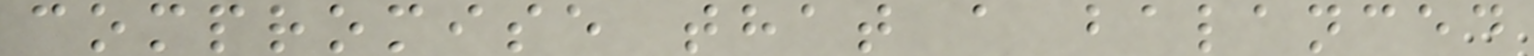compromise that a balanced
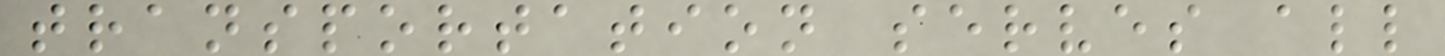transportation serves all
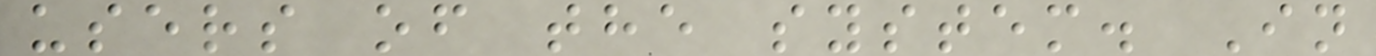users of the system. In
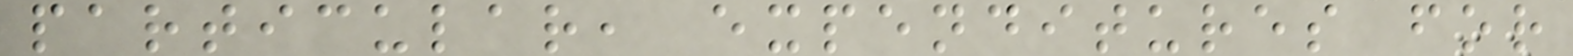particular, expenditures for
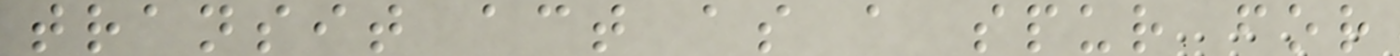transit act as a spur for
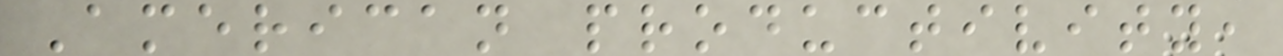American productivity,
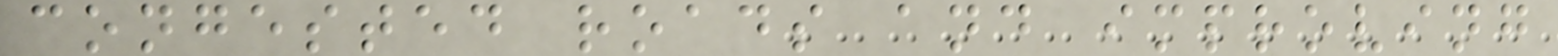congested roads and improving
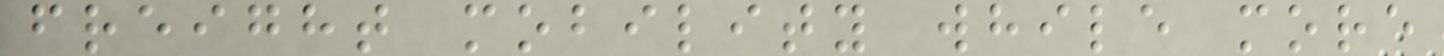freight mobility while more
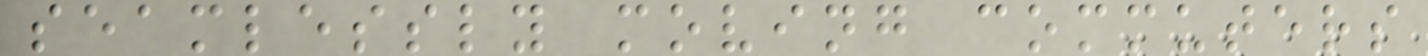seamlessly moving commuters
